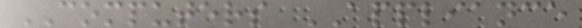COMPUTERS APPLIANCE
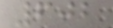602
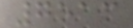7513
